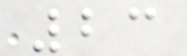23
